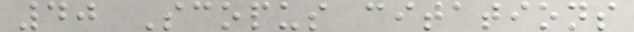40 Scopus citations
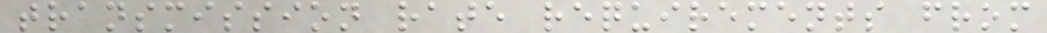transmission rate requirements from
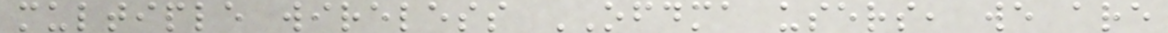multiple wireless OFDMA users, we are
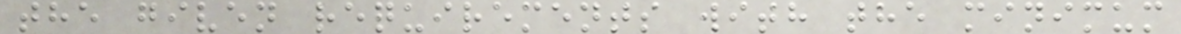the given requirements with the minimum
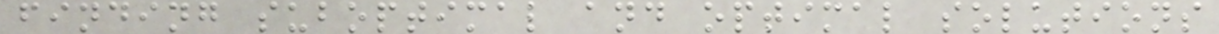finding suboptimal and optimal solutions
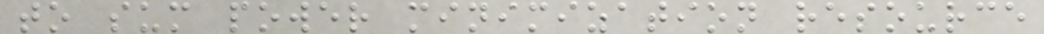to sum power minimization resource
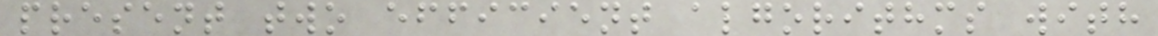present two efficient algorithms with
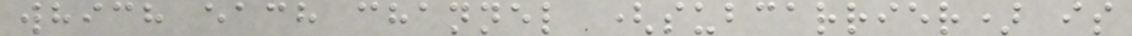which each channel (subcarrier) is
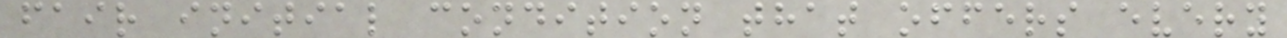fair initial condition that offers every
